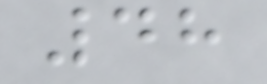48
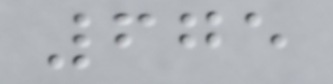675
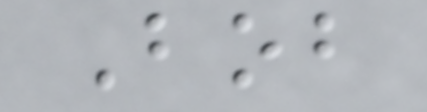Bob
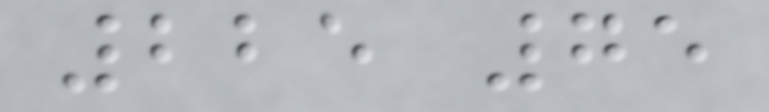225 75
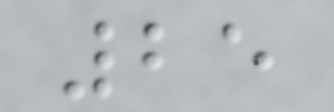25
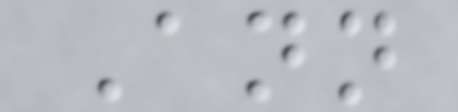Ann
